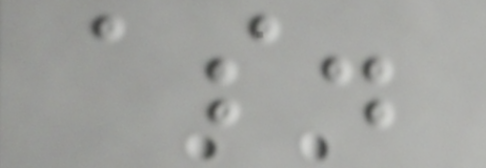as.
